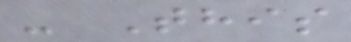- This
